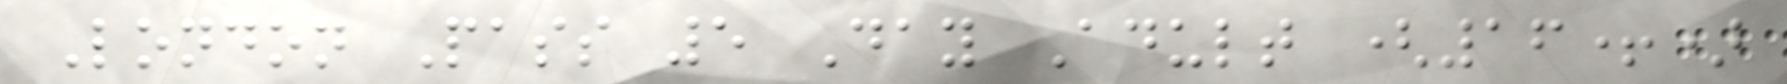London Pass 5 Day Adult (16+)
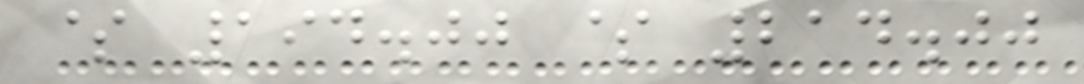$ 194.00 $ 214.00
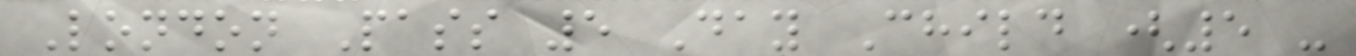London Pass 5 Day Child (5 -
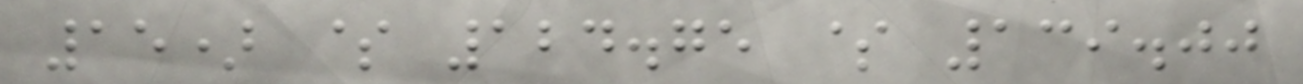15) $ 124.75 $ 139.00
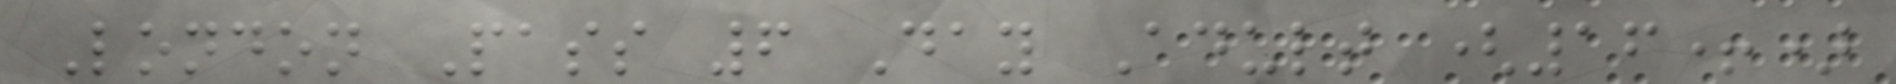London Pass 6 Day Adult (16+)
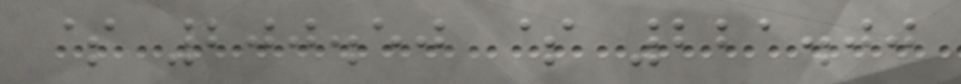$ 200.50 $ 221.00
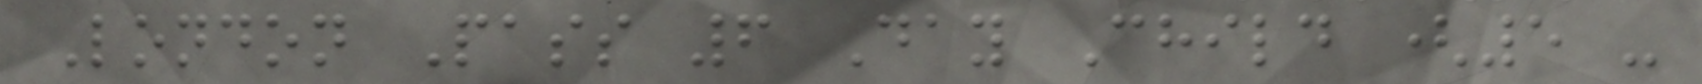London Pass 6 Day Child (5 -
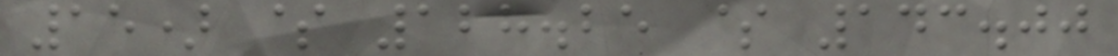15) $ 128.25 $ 143.00
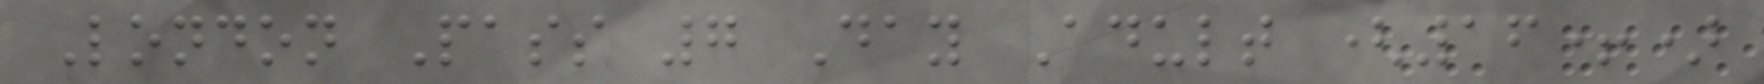London Pass 7 Day Adult (16+)
